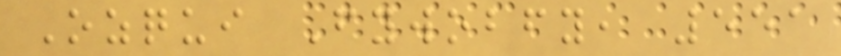Ozqui Fywobfy, 551
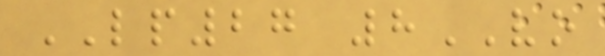LP27 8VO
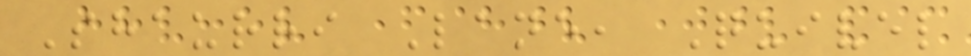Shaurri Lane, Quivel
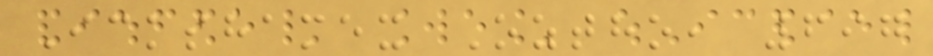Ickshamex Oztho, 697
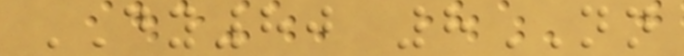DY80 8NN
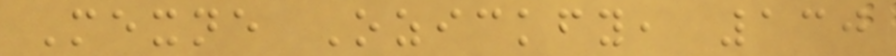Mexne Ozickfy, 130
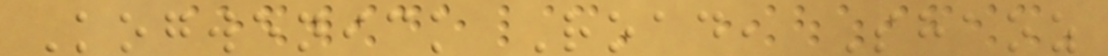Kogwenick Road, Shaoz
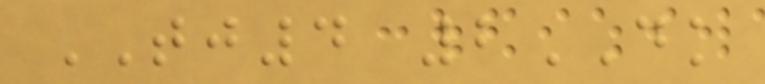TJ4 2DK
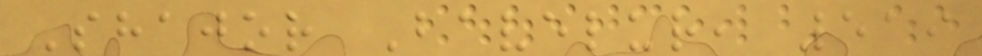Shajor Bavelur, 519
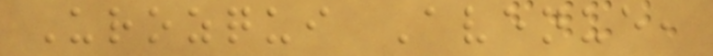Urozqui Avenue,
